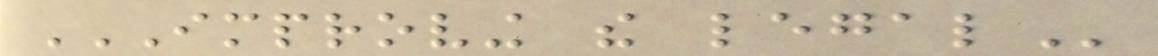IMPROVING THE LEGAL
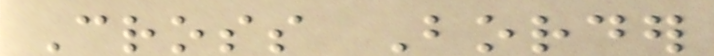Cross Border
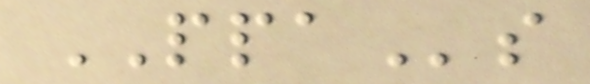PPAs
